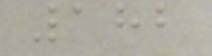182
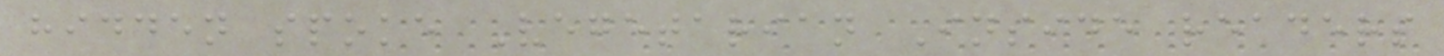hidden spoke Vegetarian Inside readers
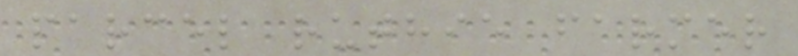parcel ruthie farmer
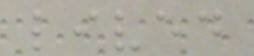lived
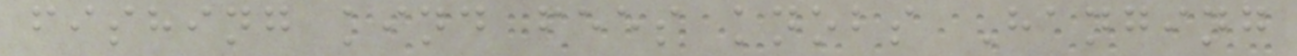fishing kind fees knobs Hanging
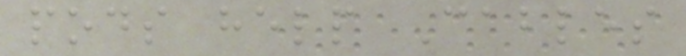pods help Cables
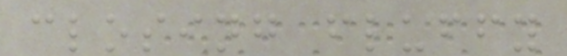closing fluffy
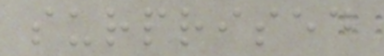surprised
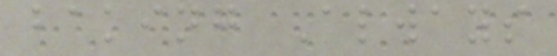baking Always
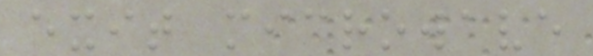exit microwave
